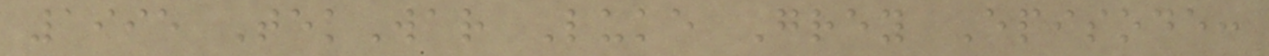1995 TekWar Luke Grey Episode:
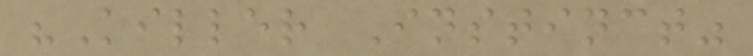"Killer Instinct"
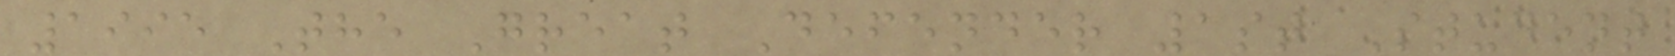1995 The Great Defender 1st Student
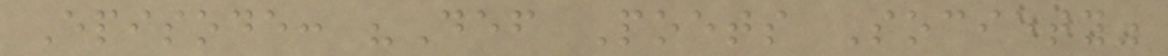Episode: "Def Poets Society"
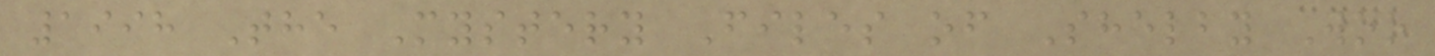1998 The Mystery Files of Shelby Woo
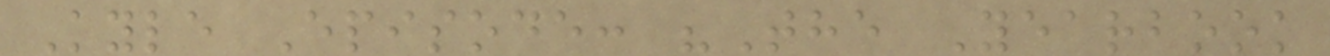Kyle Episode: "The Yearbook
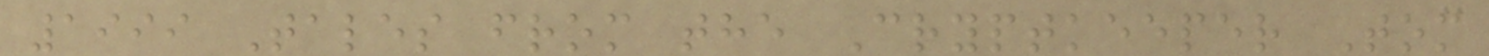1999 Tales from the Cryptkeeper Tom
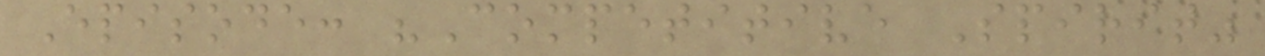Episode: "Competitive Spirit"
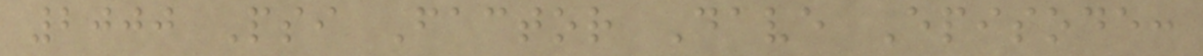2000 Psi Factor Dave Episode:
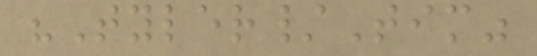"Tyler/Tim"
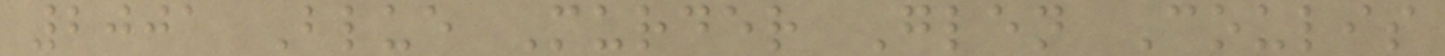2001 Blue Murder Glen Coulis
